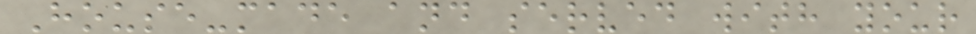House-made and served with your
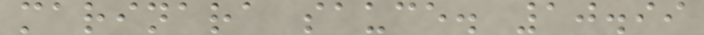marinara sauce. 10.99
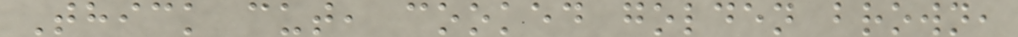Thick cut, cooked golden brown,
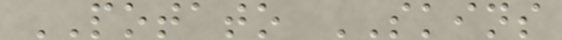POTATO SKINS
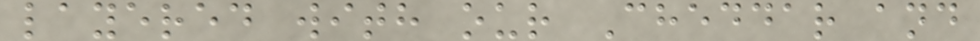layered with our Cheddar and
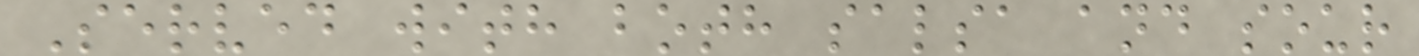Served with both salsa and sour
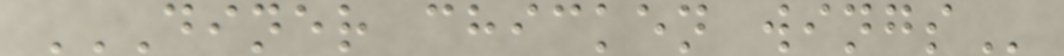DINER CHICKEN WINGS
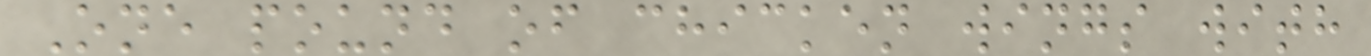One pound of chicken wings with
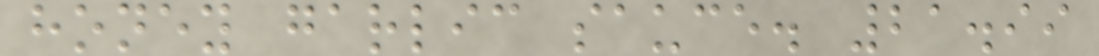honey garlic sauce. 21.99
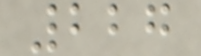227
